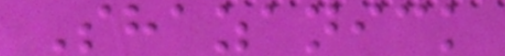Shazanick
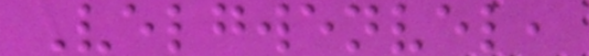Velgwenvel,
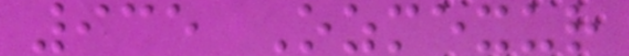935 Ozmexur
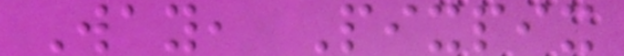Way, Pixpix
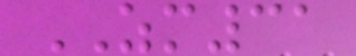ZM31
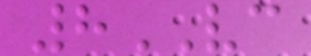8VC
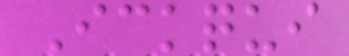Ickqui
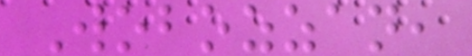Wobozzan,
